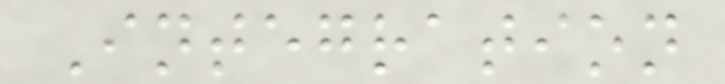Integration
